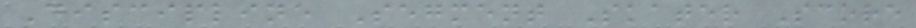Discipline Segment Skater Score
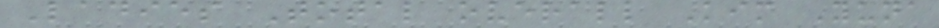Ladies Total overall Kim Yuna
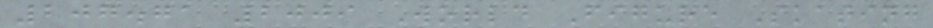207.71 2009 World Figure Skating
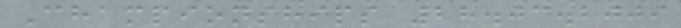Championships 28.03.2009
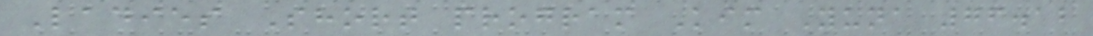Ladies Short program Kim Yuna 76.12
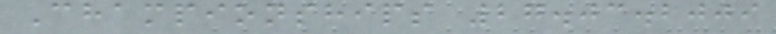Championships 27.03.2009
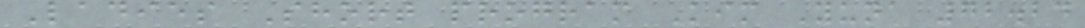Ladies Short program Kim Yuna 72.24
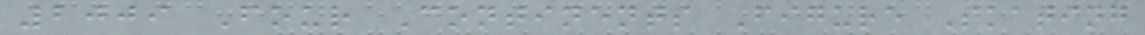2009 Four Continents Figure Skating
